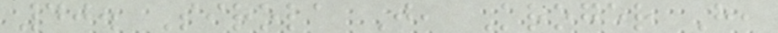40. Sirola J, Kroger H,
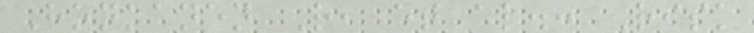Honkanen R, et al.: Risk
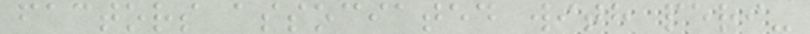factors associated with peri-
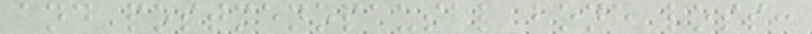and postmenopausal bone loss:
